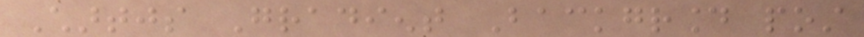Chartjs Gradient Background post
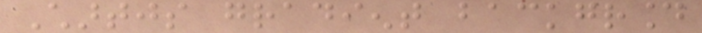Chartjs gradient background
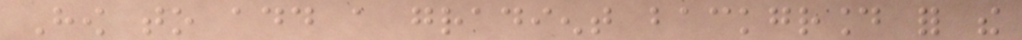How to add a gradient background for the
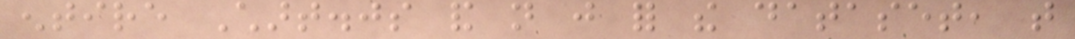entire Chart.js and not just for the dataset, that
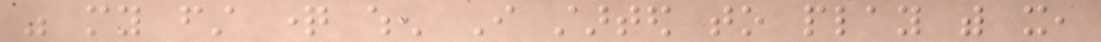was my first question when I started to play with it,
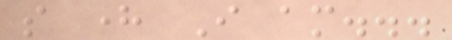so here I am...
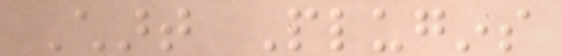Chart Plugins
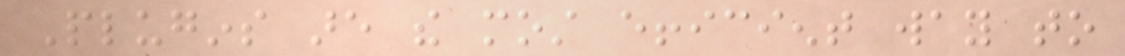Plugins are the most efficient way to
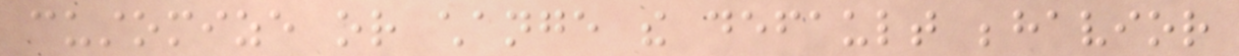customize or change the default behavior
